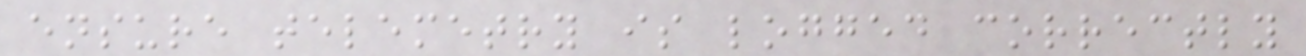ensure telemetry is logged correctly
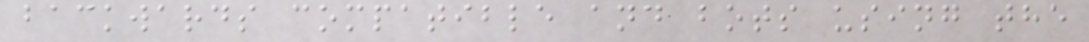backwards compatible and bots using the
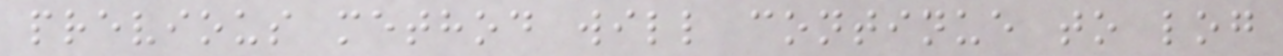previous method will continue to log
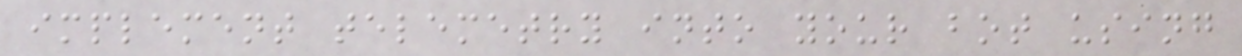implement telemetry into your bot using
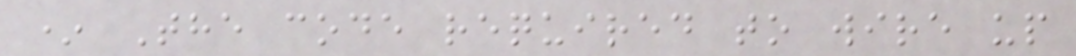* The code required to wire up
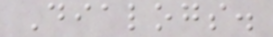Dialogs.
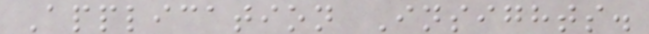Application Insights.
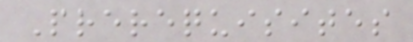Prerequisites
